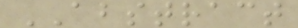ABSTRACT
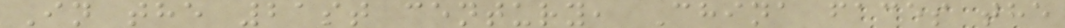In the 21st century, China faces the
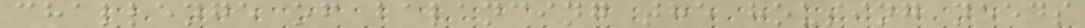challenge of balancing the housing needs
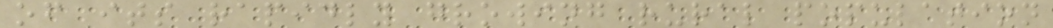of its rapidly growing rural population
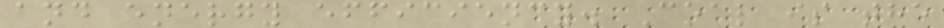and energy efficiency. Coal is the
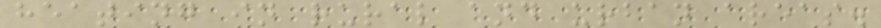heating in rural and urban areas.
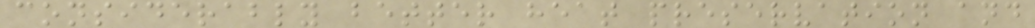considerably better heat preservation and
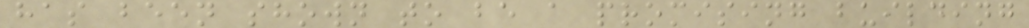has been shown to be a promising building
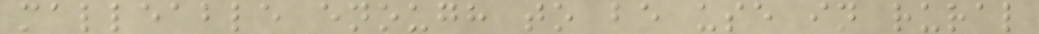malleable enough to be use in rural
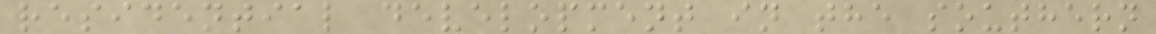residential development in the southern
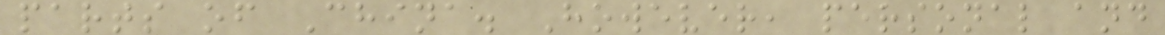parts of China. However, personal and
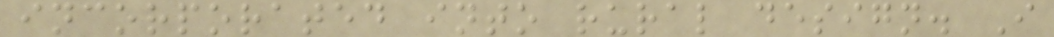incorporated into rural design. I
